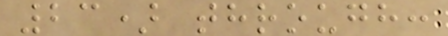23) through:
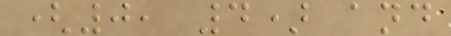(0, 4) and
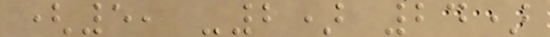(5, -2) 24)
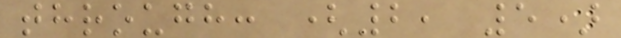through: (2, 5)
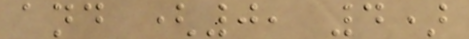and (0, 4)
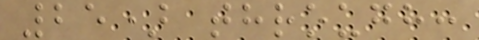25) through:
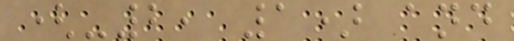(-2, 1) and
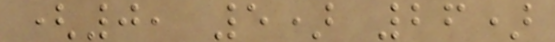(0, 5) 26)
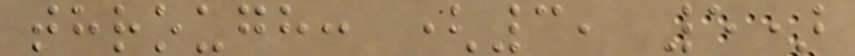through: (3, 5)
